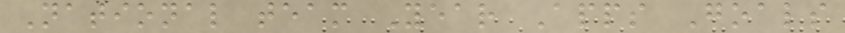National team Year Apps Goals
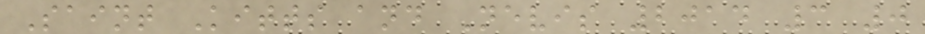Saint Kitts and Nevis 2014 3 0
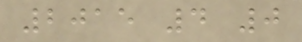2015 4 0
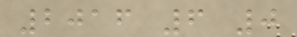2016 6 0
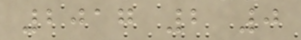2017 2 0
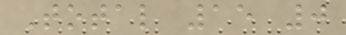Total 15 0
